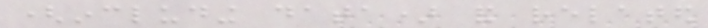(including data) and related
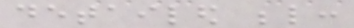detailed below:
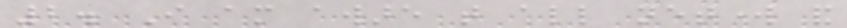2. I am aware that all network and
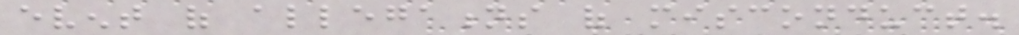event of allegations of misconduct.
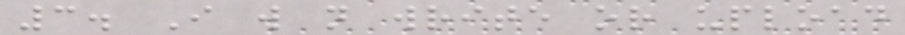3. I will not write or upload
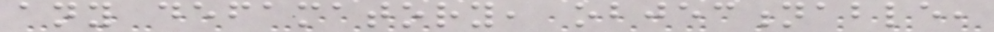any defamatory, objectionable,
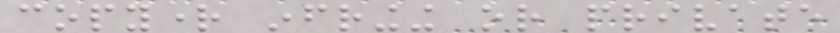copyright infringing or private
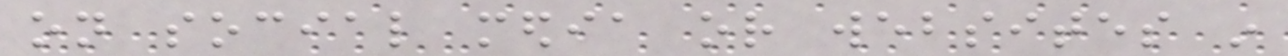on social media or websites in
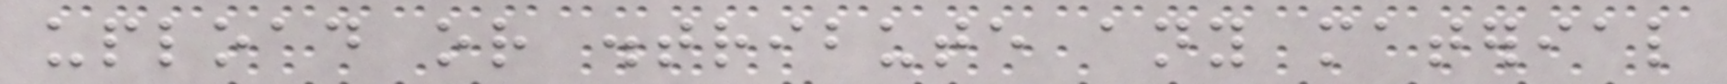upload or distribute any material
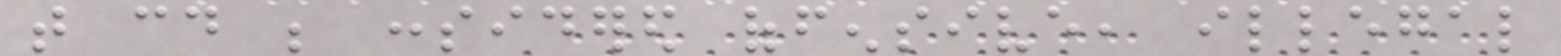that could be considered offensive, illegal
